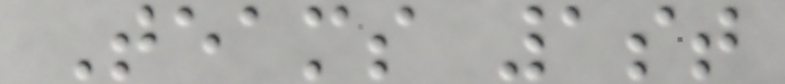Teams 1st
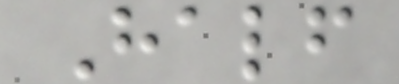Half
